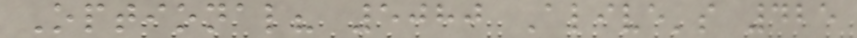Optional? 5080 Alive's 425
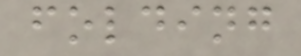folding
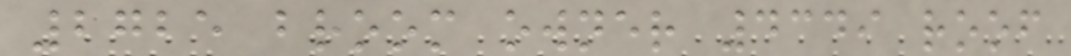2725 broom owner 4349 roof
